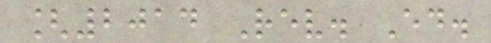[2014 Rev. Ed.
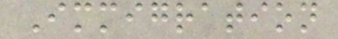Immigration
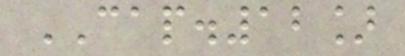CAP.12]
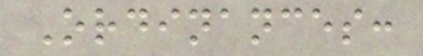Ordinances:
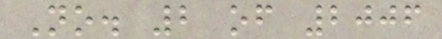No. 2 of 2006
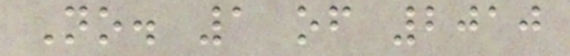No. 1 of 2010
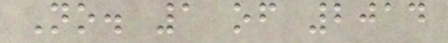No. 1 of 2014
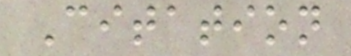Citation
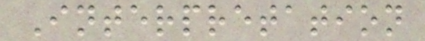Interpretation
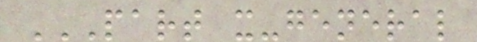PART X-GENERAL
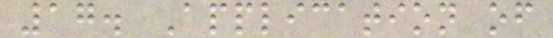17. Application of
